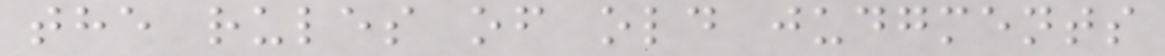the rules of old judgments
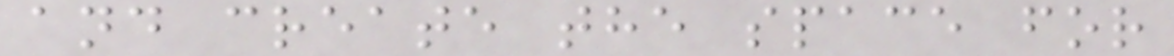and create the space for
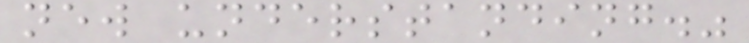new understanding."
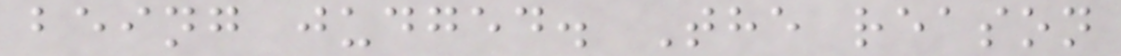being judged. The reason
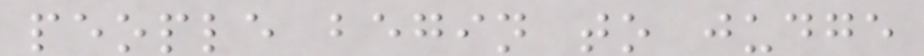people begin to judge
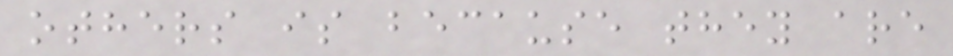others is because they are
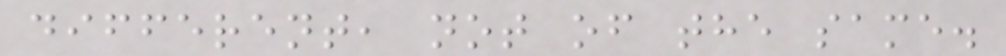different, not of the same.
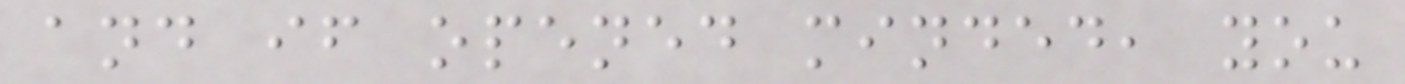and if opened minded, you
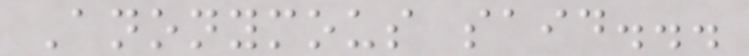Anonymous said...
